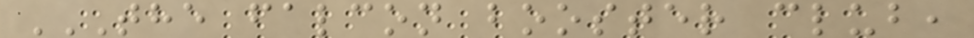THE FALCON BOOSTER CLUB,
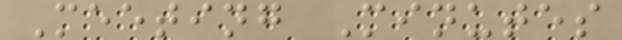Meeting Minutes
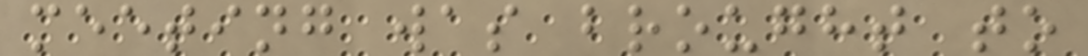meeting was brought to
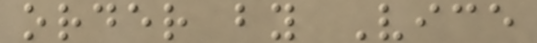order by Vice
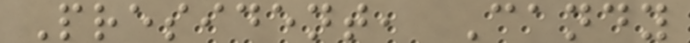President, Candy
